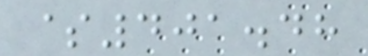$401.48
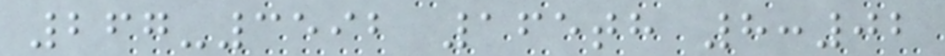267-3592 165th 8:02
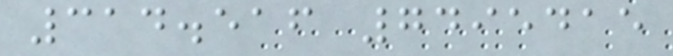314.516 7495415
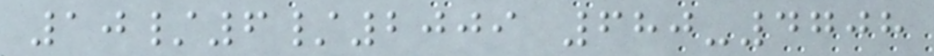10/6/2009 680-4708
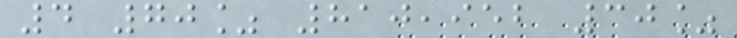4 70% 810,952 30%
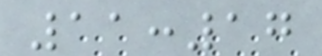11:17
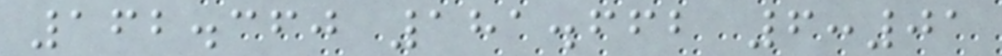162.360 181.662 6:01
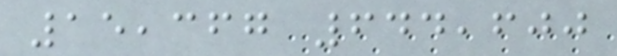15,367 644,600
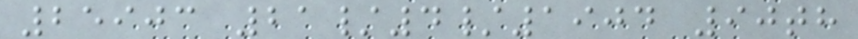25903 21/4/1904 90th
